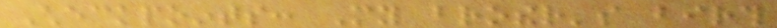Checkpoints: My brother's birth
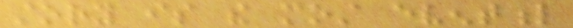story is the most eventful
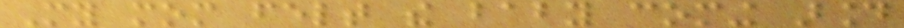My mom felt the baby coming around
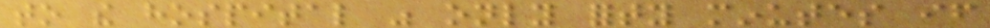to the hospital was only forty minutes if
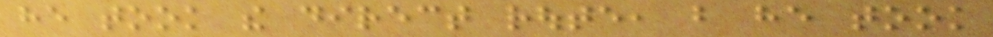he took the direct route, but he took
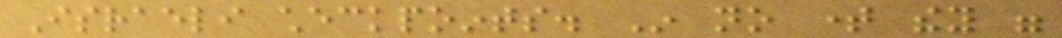Israeli checkpoints. In no time they were
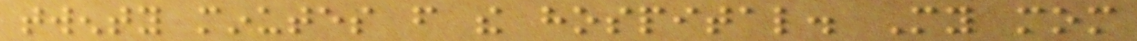twenty minutes from the hospital. My mom
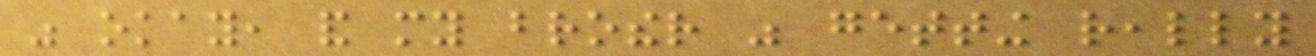was okay, and my brother was getting really
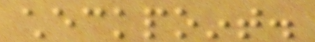checkpoint.
